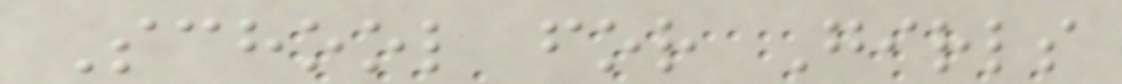School for Girls
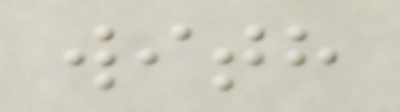with
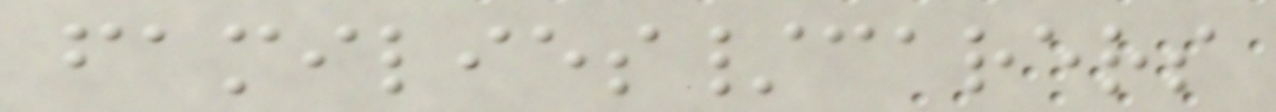families/carers
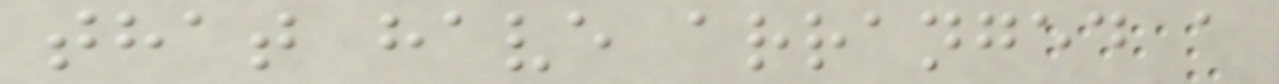that have arranged a
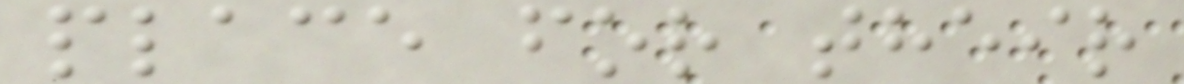place for their
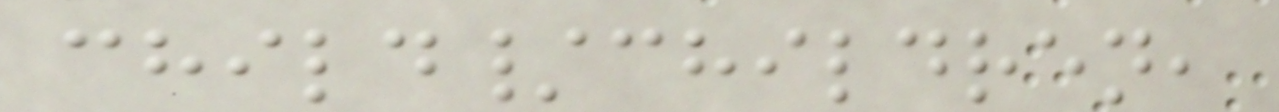child/children,
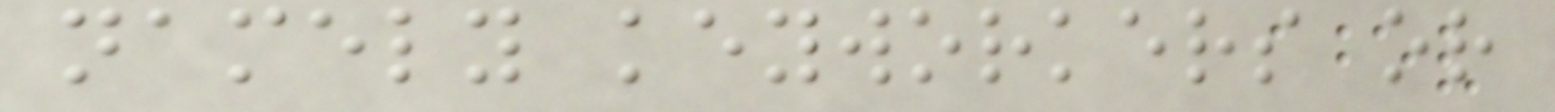namely keyworkers or
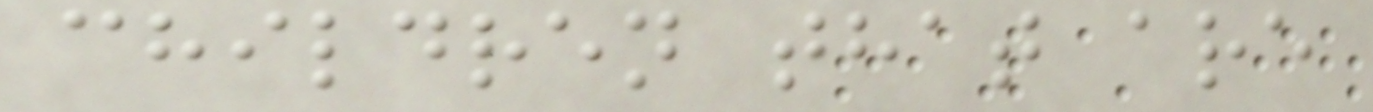children that are
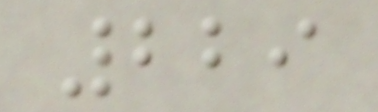229
